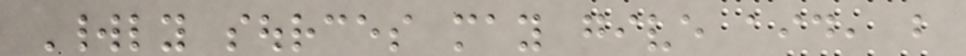Worldly sources may give aid, but
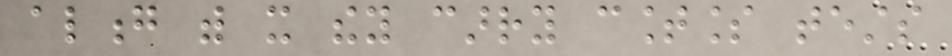along with it they carry countless tests
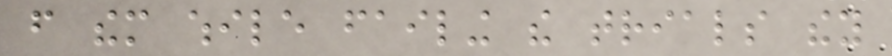from them while failing the trials they
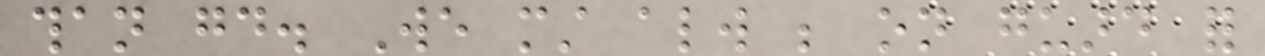than good. We must always be on guard for
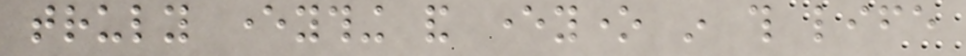truly everything and everyone in this life
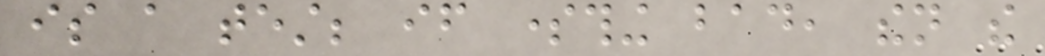is a test; if something bad, then the
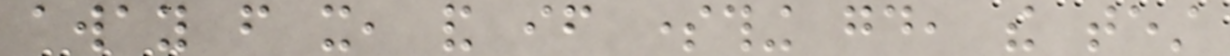away from it, and if something good, the test
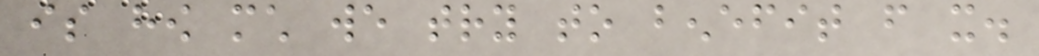is how much we try to benefit from it.
